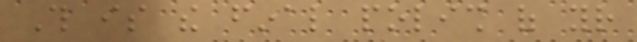This is the final polish of your
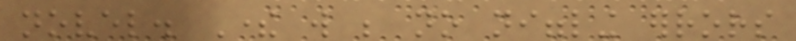novel. There will be no niggling errors
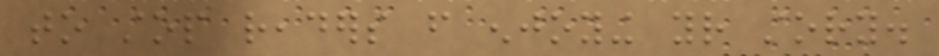to stop readers from enjoying your story.
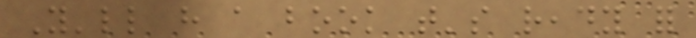You'll have a book that's ready for
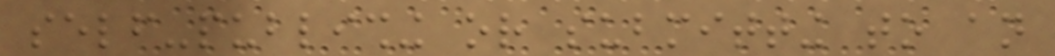self-publishing or submitting to an
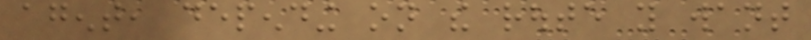agent, depending on the route you want
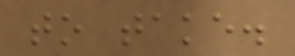to take.
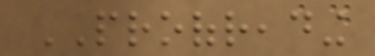PROOFREADING
